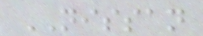NISSAN
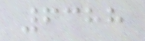6388
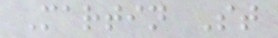Martin St
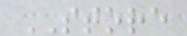STORE
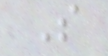S
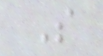S
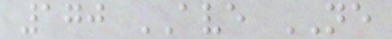170 AVE NE
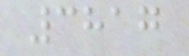3817
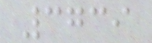3739
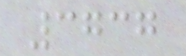3737
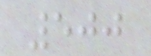500
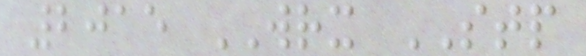2015 WRX STP
